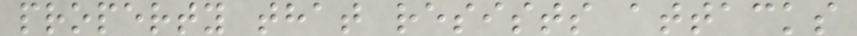property that resists attacks
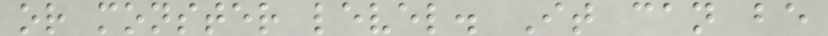or monster level. It can be
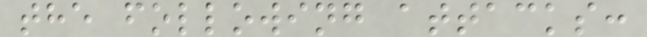the following attacks:
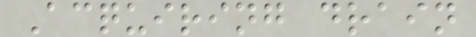Acquiring drain
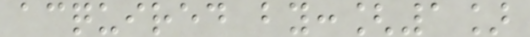acquired by:[1]
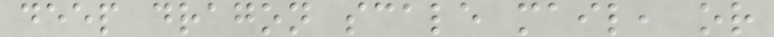deep dragon scale mail, or
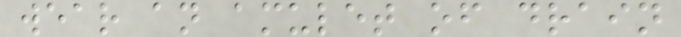wear an amulet of drain
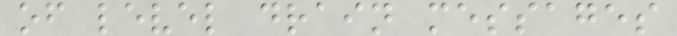of level drain messages
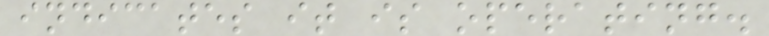indicates it is operating.
